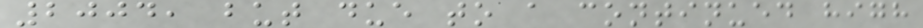2004, but due to a continued high
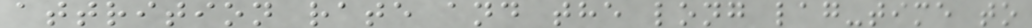attrition rate and the long lag-time to
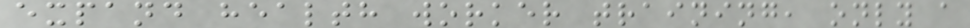expand health worker training, only a
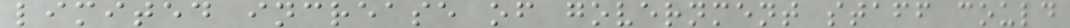limited increase of government staff could
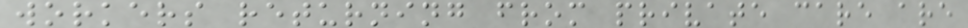workers returning from private care are
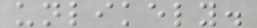unlikely.
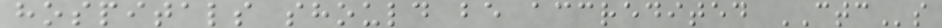hospitals should be accredited CTCs
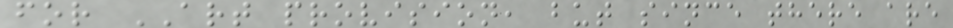for ART provision, but since there are
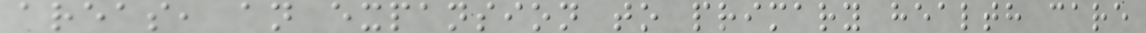areas, an expansion to primary health care
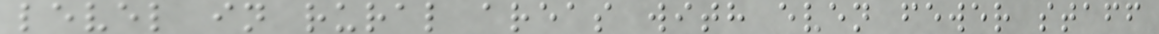level in rural areas with even fewer staff
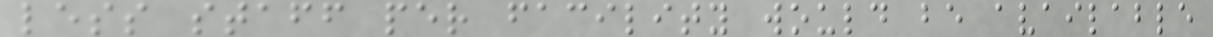less staff per facility would be available
